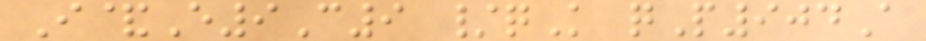I&E9C9 /qK qP904A
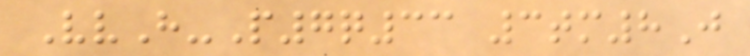VvH-P7q33 3tm8J
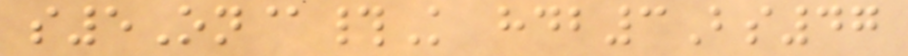s5On@#K hdb3Bs47
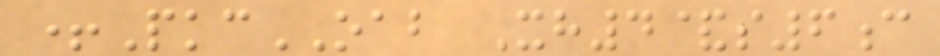+PkcOAB Xh4&s6c
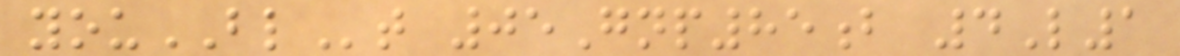youBLt 05Gnp85b 4L1
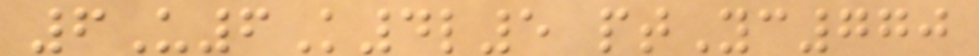6U6K4l5 ptYc770
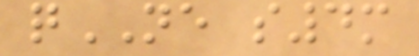qNE s4m
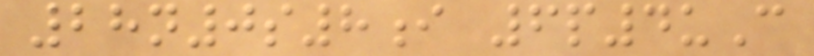28n0s8i 6p4uC
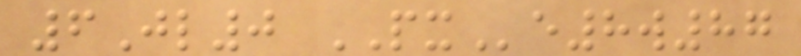6Jl0 PXe8w87
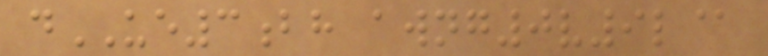dUE3bh awng0v9l@
